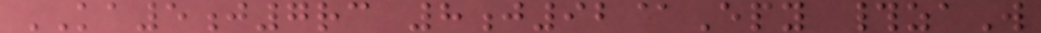KA5j7rc 8j92@Epy #zaW
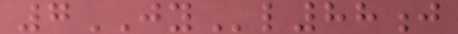7JYl88j
